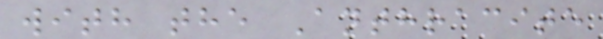with the Anthracite
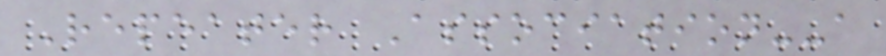Repeater Association--a
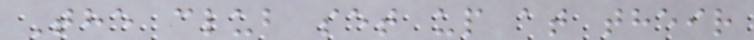The club set up at their
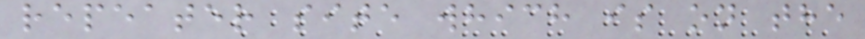repeater site which is on the
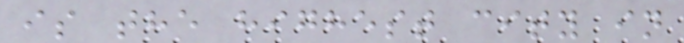is the highest city in
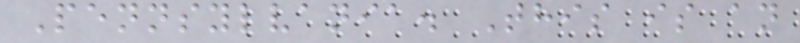Pennsylvania. This is an
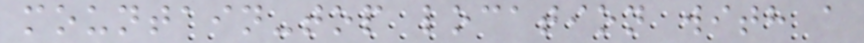mountain-top location with a
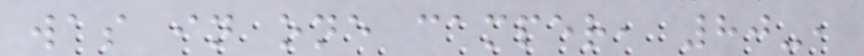was in one camper, 80-,
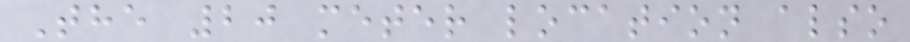The 20 meter location also
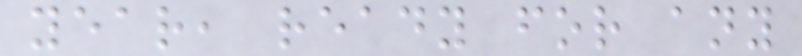year, ready for any
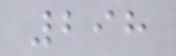298
